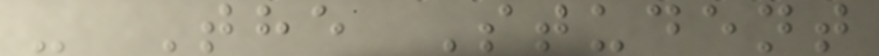- The Student
